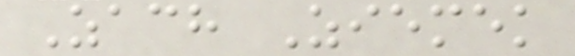Zach Ziemek
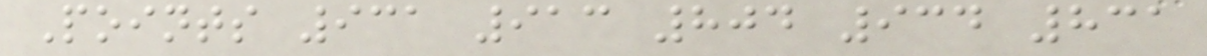Points 931 913 804 934 831
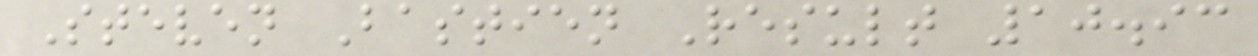Steven Bastien Result 10.93
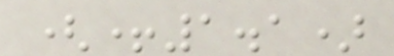(+1.1)
